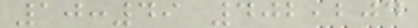10:49 402,204
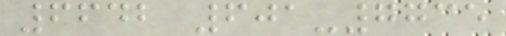6642 601-7735
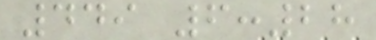449 6:28
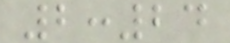2:24
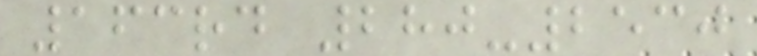163rd 280-2530
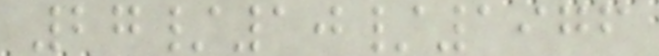27/10/1976
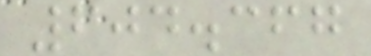604.367
